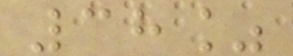38%
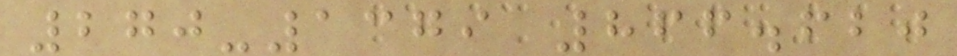270-1379 866.620
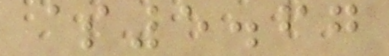$5.67
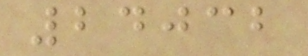24032
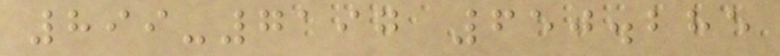899-7197 650.285
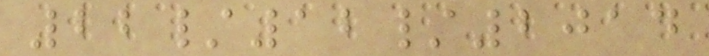22/12/2014
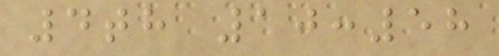4th 10:58
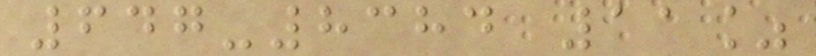647-8384 11%
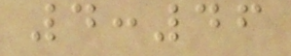4:46
